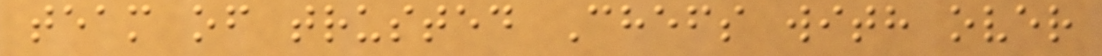team of trusted Chefs with over
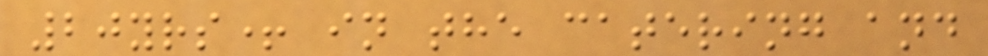20yrs+ in the catering and
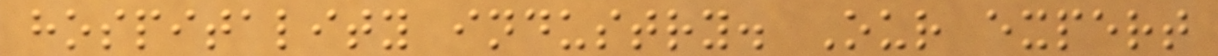hospitality industry. Our expert
